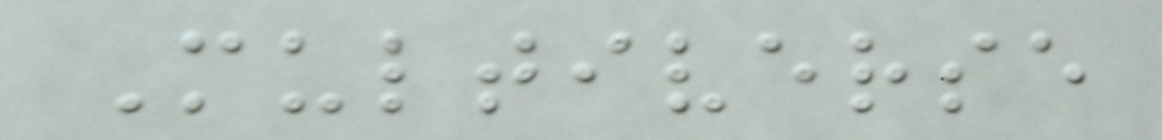Multiverse
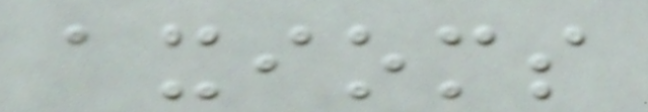axioms
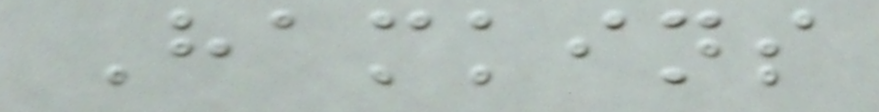Hamkins
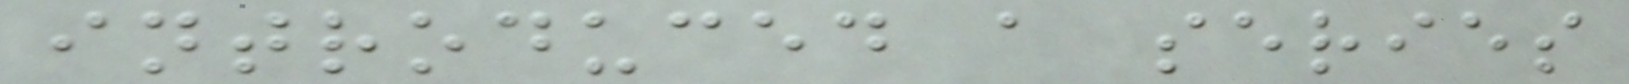introduced a series
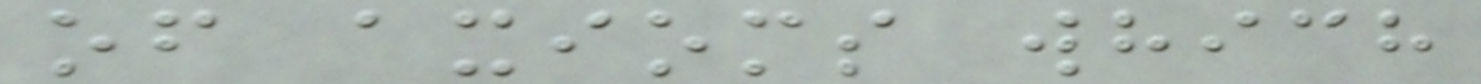of axioms which
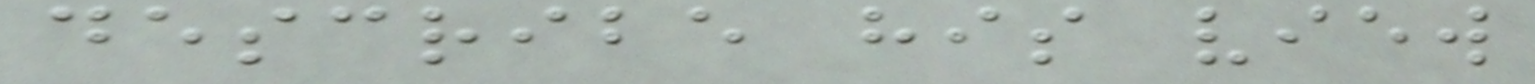describe his view
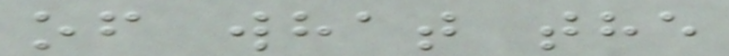of what the
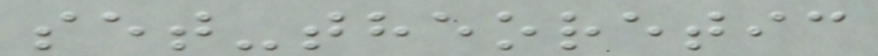set-theoretic
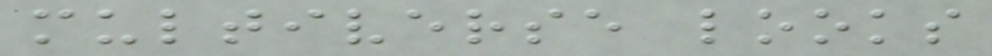multiverse looks
